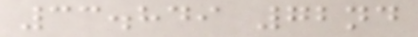33.849 72nd
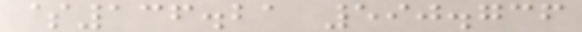$136.21 590.736
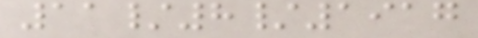11/8/1917
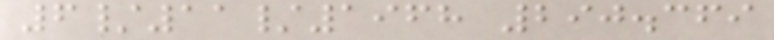6/11/1968 290.369
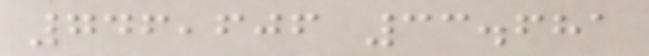746,606 33.681
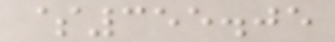$355.05
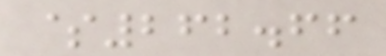$262.66
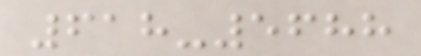618-5688
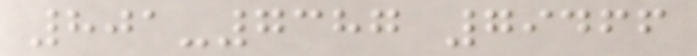801-7387 79466
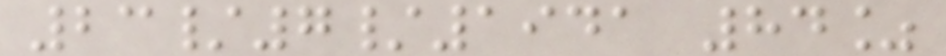23/7/1941 84%
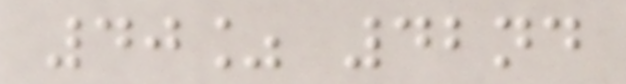40% 42nd
